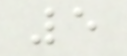5
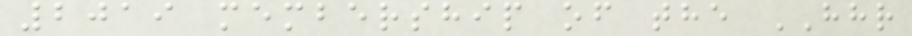2019 membership of the HHR
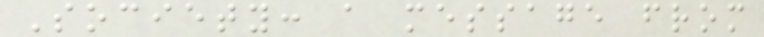Society: a message from
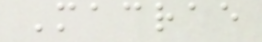Macrae
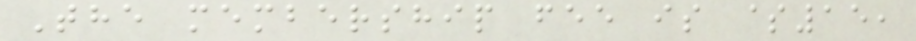The membership fee is $15,
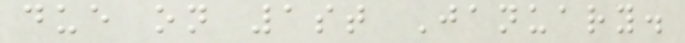due on 1st January.
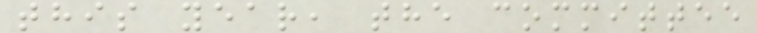this year, the committee
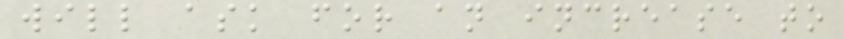will ask for an increase to
